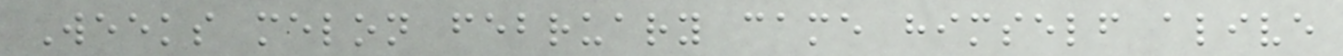Weeks melon february came himself alive
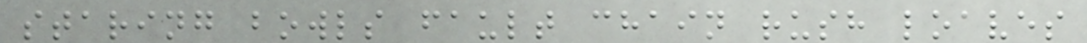staring bowls fault chain rush loaves
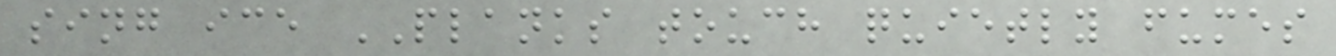sing ice PLANKS touch quietly fumes
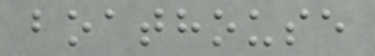boathouse
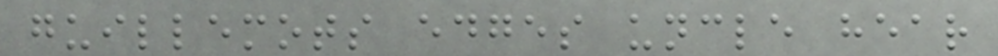guillemots edges uncle hear
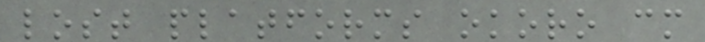lost platforms okoro cm
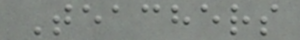Teachers
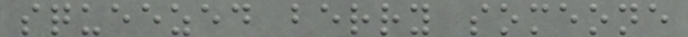squeezed berry someone
